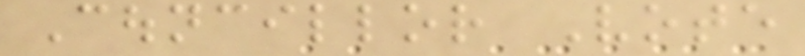Councillor Vote
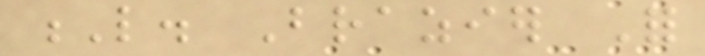L. Brazier For
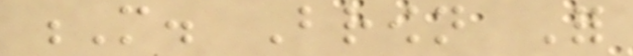M. Brown For
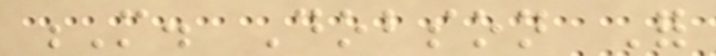M. Dobson For
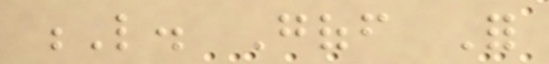L. Goff For
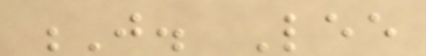J. Lee
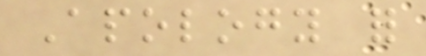Apology for
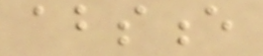absence
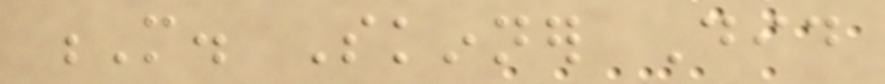M. Skinner Did
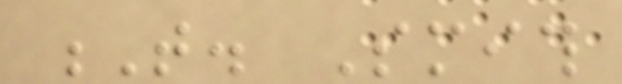T. Smith
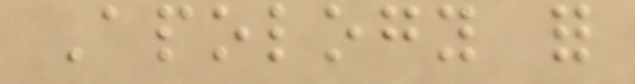Apology for
